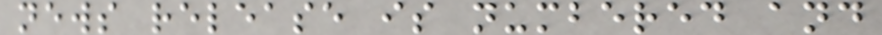news release is numbered and
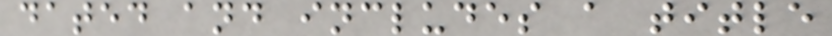dated and includes a title
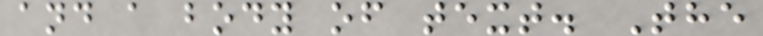and a body of text. The
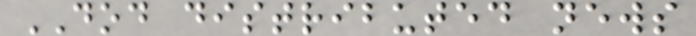DOD distributed news
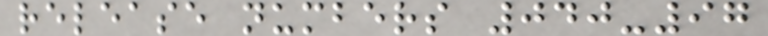release numbers 040-97
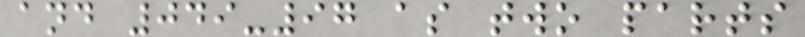and 049-97 as two parts
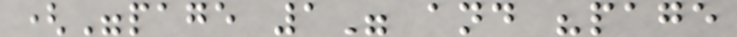("page 1" and "page
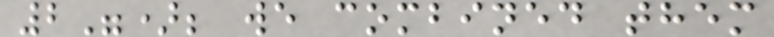2"); we combined them
